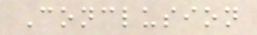Conclusion
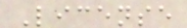License
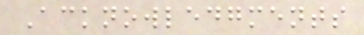Acknowledgments
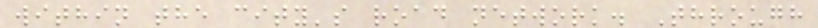within the city's road network. Through
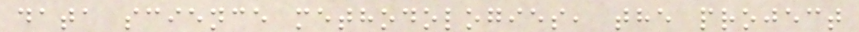data science methodologies, the project
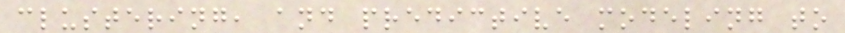clustering, and predictive modeling to
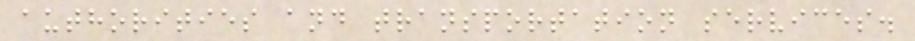authorities and transportation services.
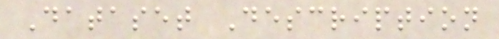Dataset Description
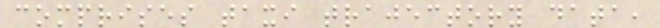comprises taxi trajectory data,
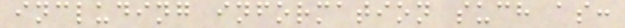including information such as:
